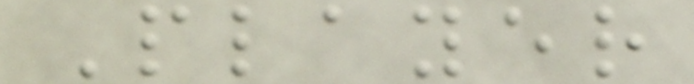Player
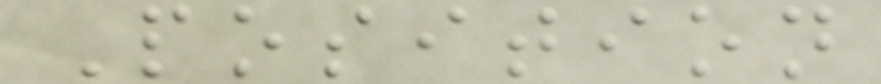Position
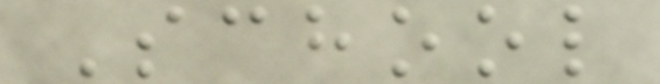School
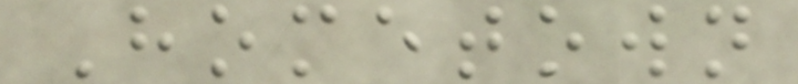Hometown
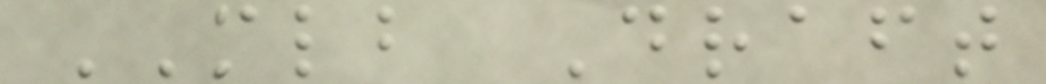MLB Draft
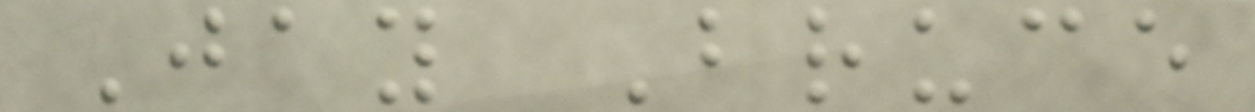Jay Bruce
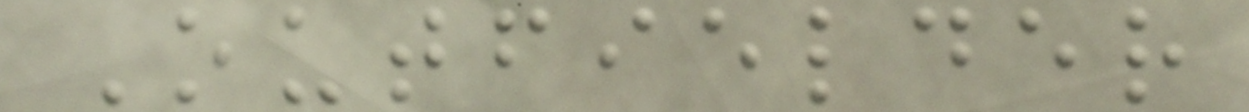Outfielder
